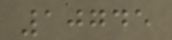10745
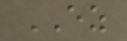EZ
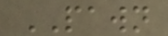PAWN
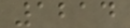1214
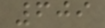609
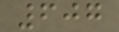607
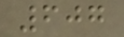607
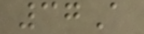37A
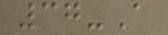37-A
